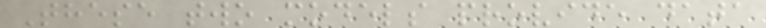These two models provide data
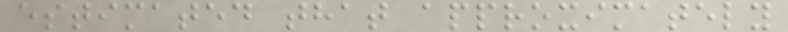estimated that approximately
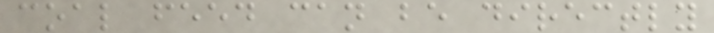coal feed can be directly
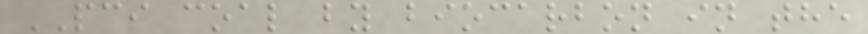PCI coal by biocarbon in the
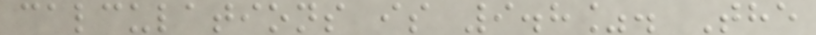calculations is 9.8%. The
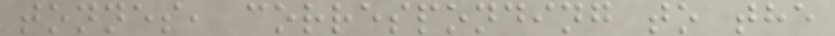tonnes, corresponding to the
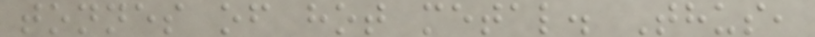tonnes of hot metal. Thus,
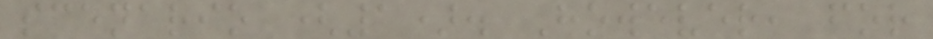scenario (1). However, for
